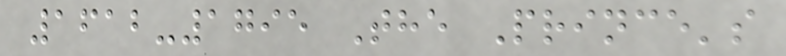1612-1795 The Prince's
